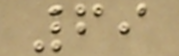69
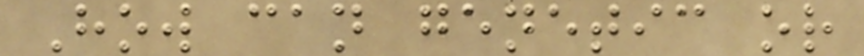How can genetic or
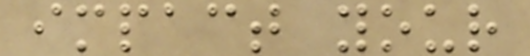impact your
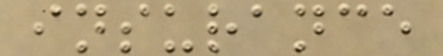insurance
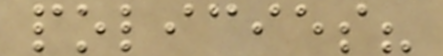policies?
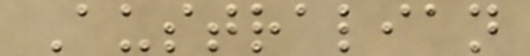Australian
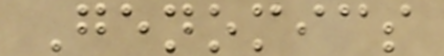Genomics
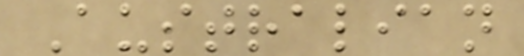Australian
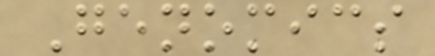Genomics
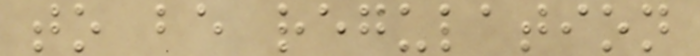to be regulation
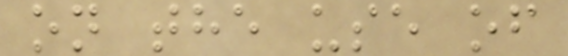on the use of
